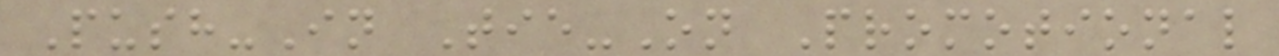Push-In Tie-On Promotional
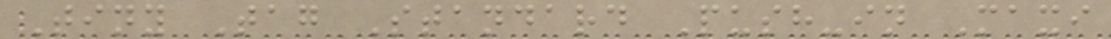Tiny Tag Standard Push-in Maxi
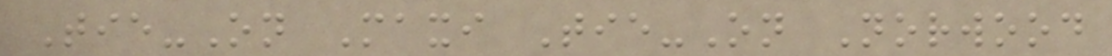Tie-On Maxi Tie-On Norwood
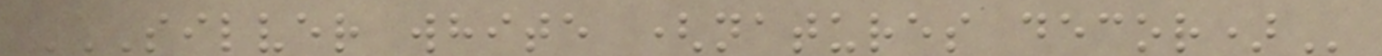SILVER WHITE (NATURES DECOR)
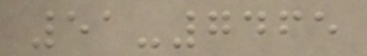51-7465
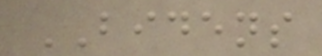BIDENS
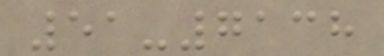51-7138
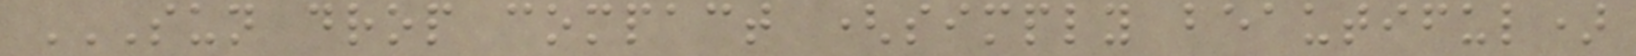SUN DROP COMPACT (SIMPLY BEAUTIFUL)
